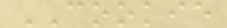COOKIE
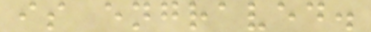is engraved.
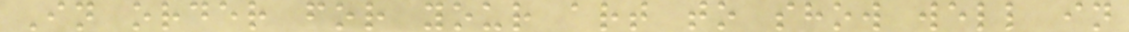In order for your art to show well in
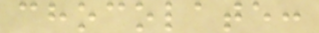chocolate:
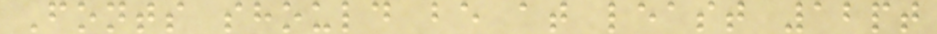Fonts should be at least 12pt
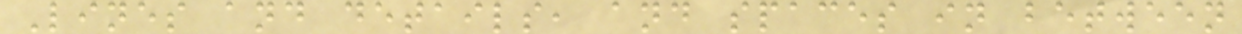Lines and details, and spaces in between
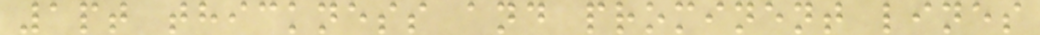1pt thickness and prominent lines
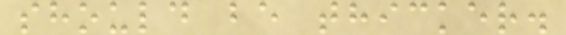should be thicker.
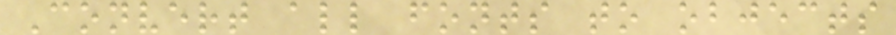Convert all fonts to objects
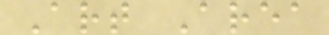Art Area
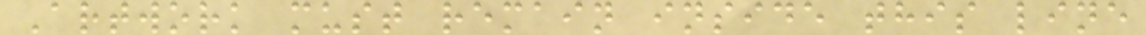Artwork must remain inside this line
